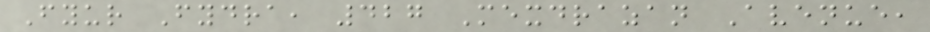Fyur Fydra, 427 Mexdrazan Avenue,
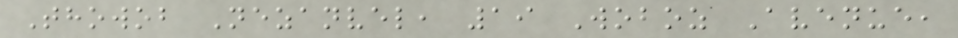Thowob Nezanvel, 19 Woboz Avenue,
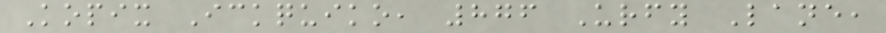Kopix Ickquiko, 876 Urfy Lane,
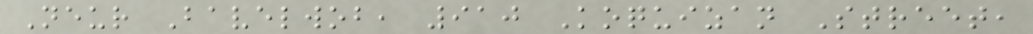Neur Bavelwob, 910 Koquizan Street,
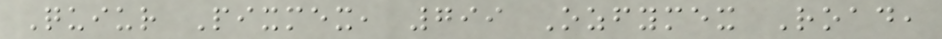Quiur Pixmex, 799 Ozfymex Road,
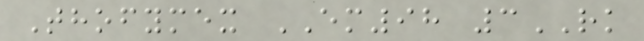Thofymex EM98 3RK
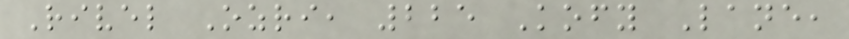Rivel Ozri, 225 Kofy Lane,
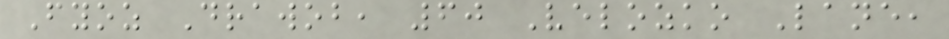Fyoz Drawob, 60 Velozko Lane,
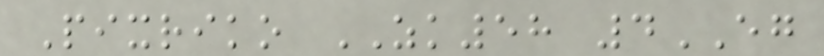Pixriko ZK58 4EG
